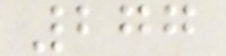277
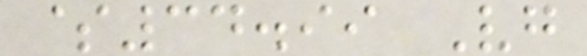$34.99 Vg
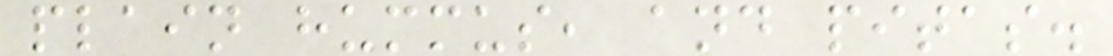plain hummus, and pitas.
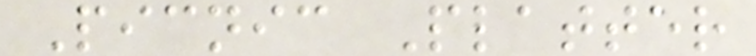Picnic Platter
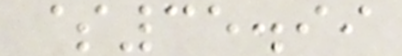$35.99
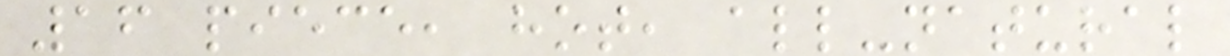16 piece, hot, all-natural
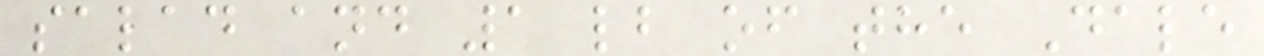salad and 1 lb of the Dale
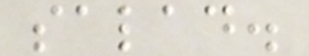salad.
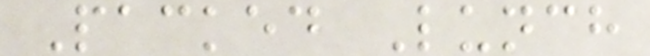Packed Lunch
